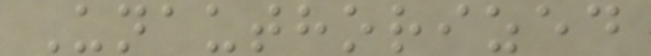Unauthorized
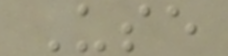Use
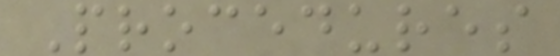Procedures
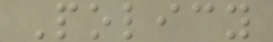Policy
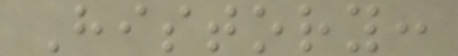History:
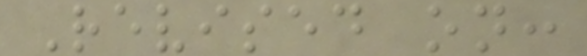Revised on:
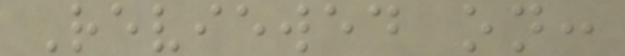Reviewed on:
